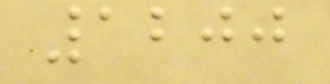1200
